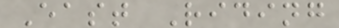East Riding
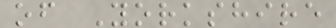of Yorkshire
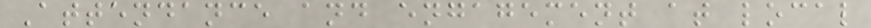Attendance and engagement at local
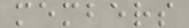members
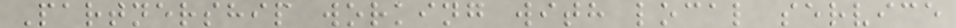Partnership working with local service
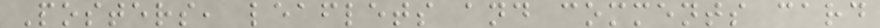Posters, leaflets and comments card
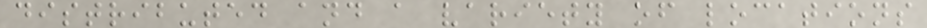distributed and a variety of locations
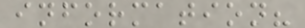information?
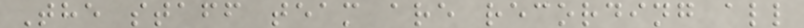The staff team are recording all
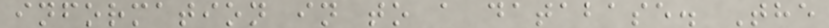information in to a database. The
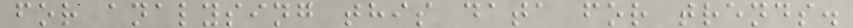for analysing this data for trends.
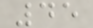45
